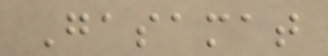Gasamat
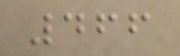466
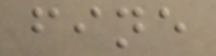fine
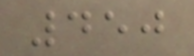450
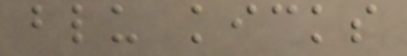blu kicks
